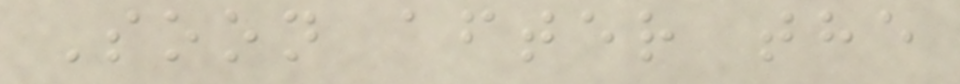Soon after the
